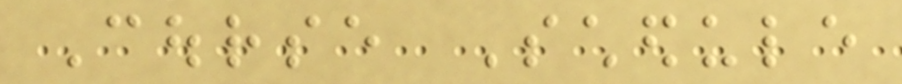Course Schedule
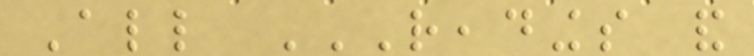All READINGS AND
